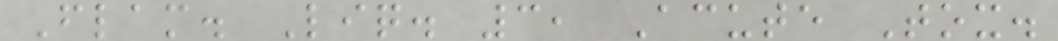Flam. Liq. 3, Acute Tox.
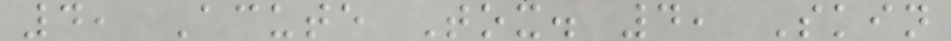4, Acute Tox. 4, Skin
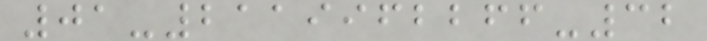01-2119962266-32
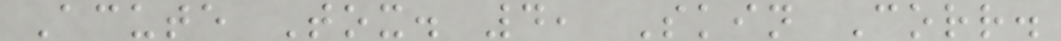Acute Tox. 4, Skin Corr.
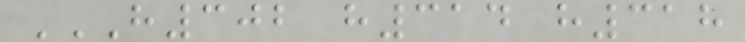H302 H314 H318
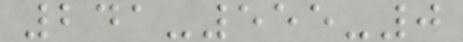241-555-0
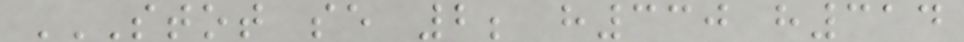STOT SE 2; H330 H314
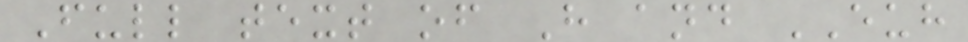Full text of H and EUH
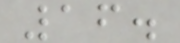16.
